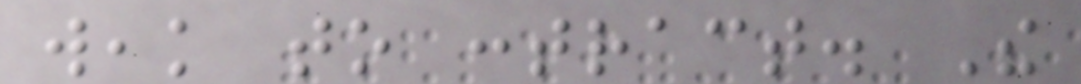weak to contract. The
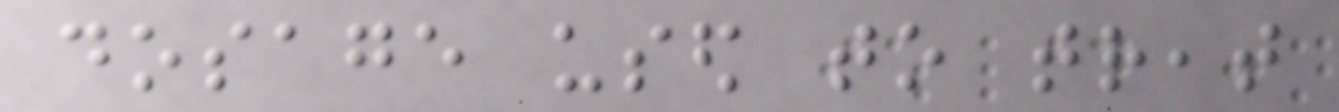dosage used to treat
